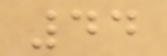44
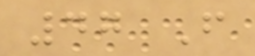47 F
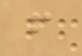f
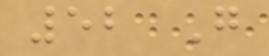52 G
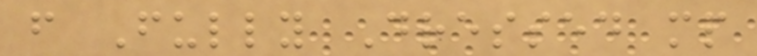f Fully Dressed mp
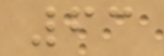63
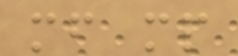mf mp
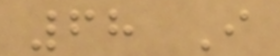68 I
